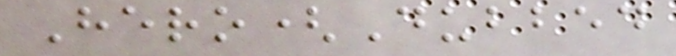Hero(Dubbed
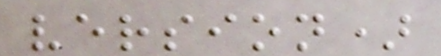version)
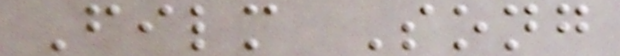Film Song
